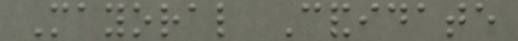Mayoral Candidate
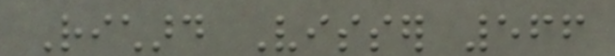Richard Visser 566
